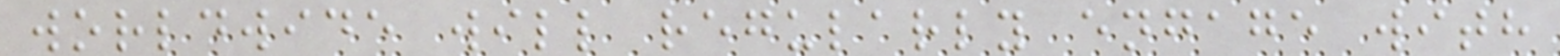worldwide will regularly engage with
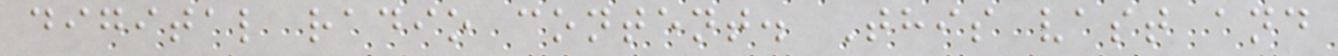digital radio content. This vast and
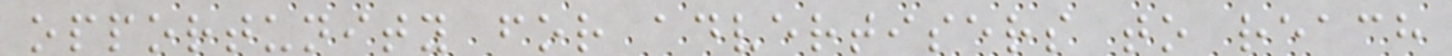opportunity for advertisers to reach
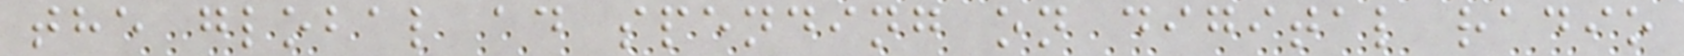the global ad spending on digital radio
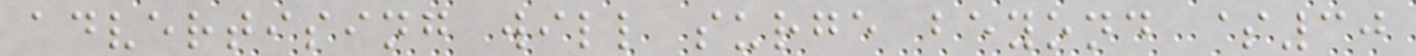advertising will surge beyond $30
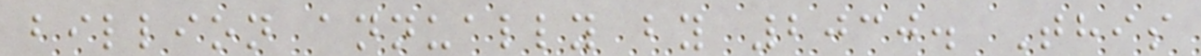billion annually by 2030. This
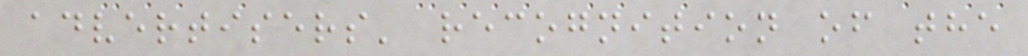advertisers' recognition of the
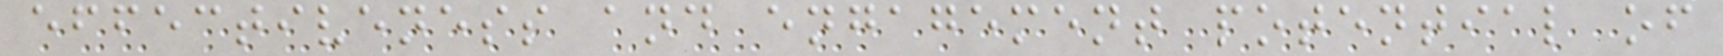effectiveness and engagement potential of
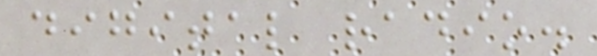digital radio.
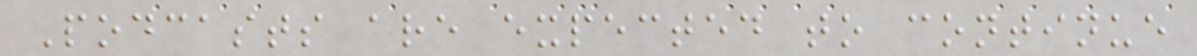Podcasts are expected to continue
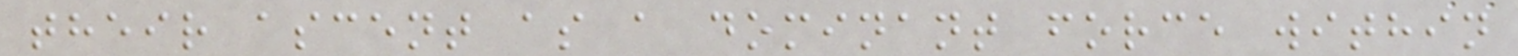their ascent as a dominant force within
